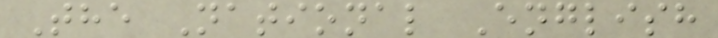The National English
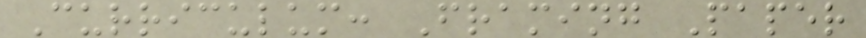Curriculum: Framing Paper
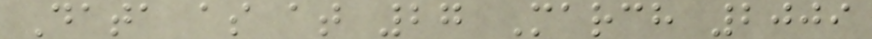Data as at 27 March 2009
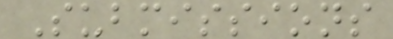Submissions
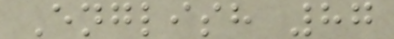English 87
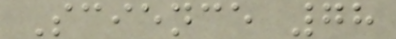Science 78
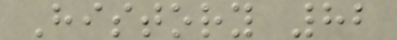History 82
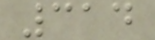314
